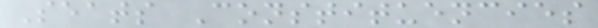Seats Constituencies
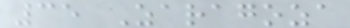35 Zaragoza
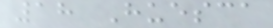18 Huesca
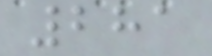281
